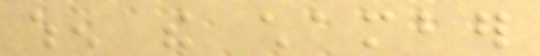when the chamber
